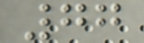77
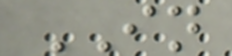IN
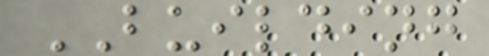BUILDING
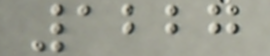1227
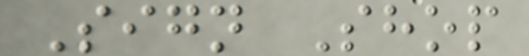Sign Shop
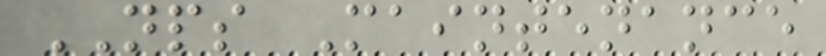NPS Maintenance
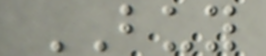BUY
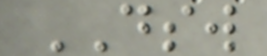DSW
